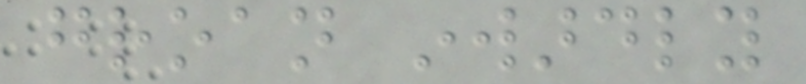groan inwardly
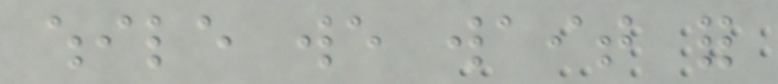while we wait for
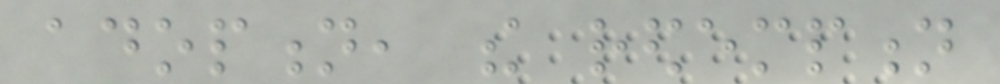adoption, the redemption
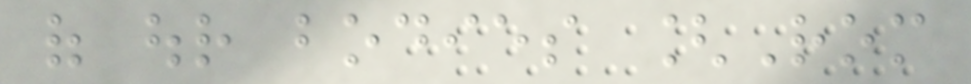of our bodies [Rom
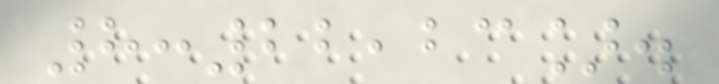8:22,23].
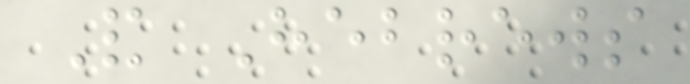And Hebrews
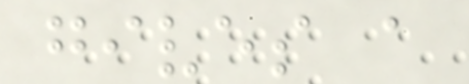gives a
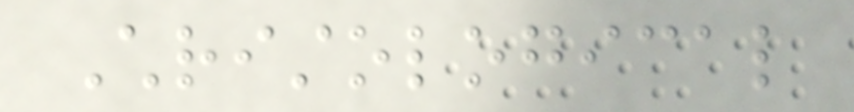Christological
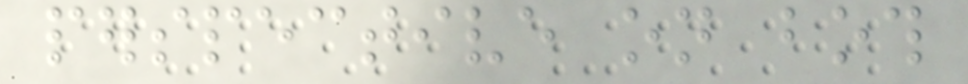perspective on both
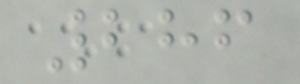286
